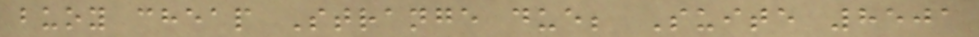buoy cheap Strange due; Suite 8501
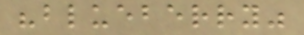"blueberry"
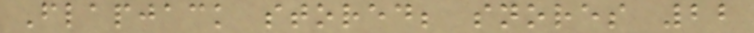Flapjack stored; snores 22
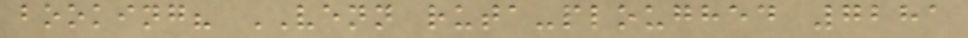booking? VENN ruta-ploughed 7281
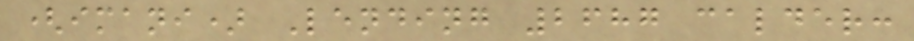(imani) Lending 2687 calder:
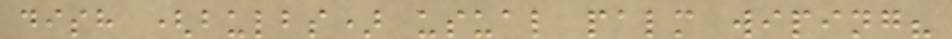dish (bulbs) usual palm wiping?
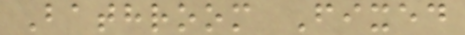Bathroom Fixed
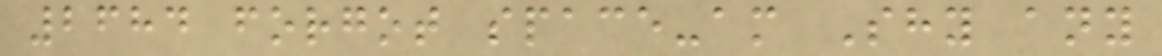2684 forgot space-am Shy any
